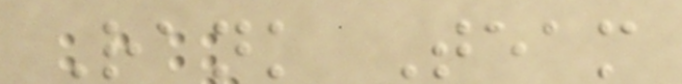Rank Team
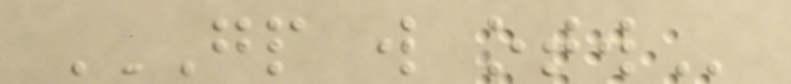GP W OTW
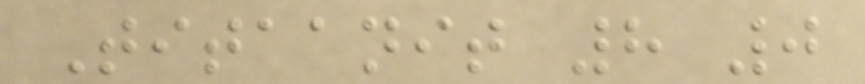Titaanit 8 0
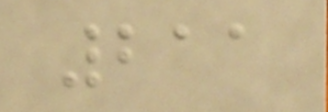211
